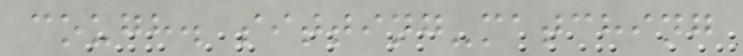cough. sitting-matching
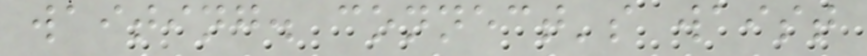waiting. connect's waist
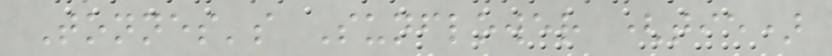Tonnes's Sunflower (tie)
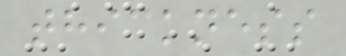thickness
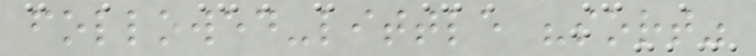followed-little "sort"
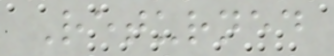Returned
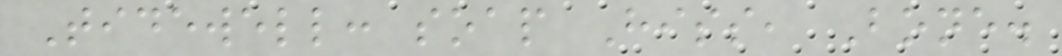Tidewell: soap Hiss, Bone.
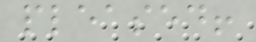pleased!
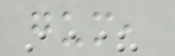gum,
